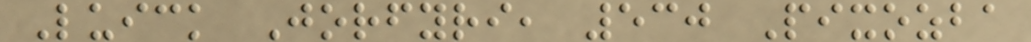Luick Jorfyri, 530 Pixozba
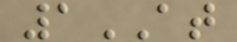1AT
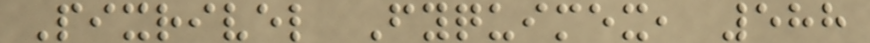Pixrivel Fyquimex, 588
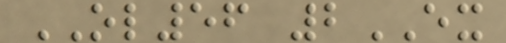OL56 2EX
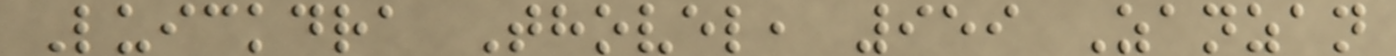Luickdra Thovel, 959 Zanzan
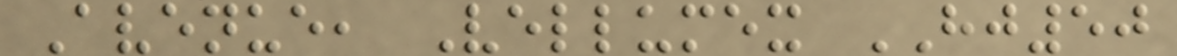Avenue, Vellumex HJ50
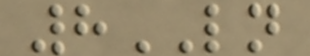8LN
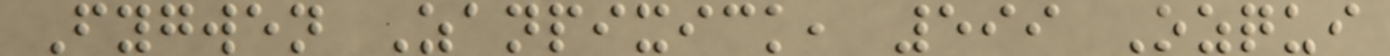Fygwen Zanpixick, 599 Ozqui
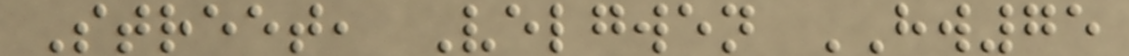Street, Velgwen HW75
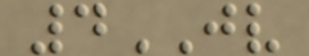4JV
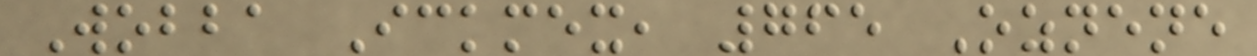Wobba Ickmex, 765 Oznene
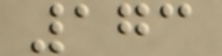173
